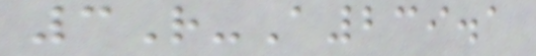3R-A239.1
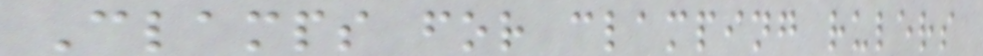Clamps for clamping rulers
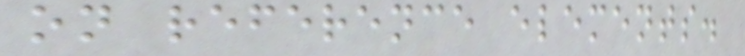on reference elements.
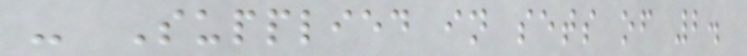- Supplied in sets of 2.
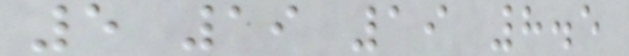5 19 19 8.5
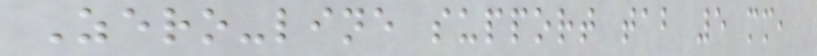Zero-line support tab 5 mm,
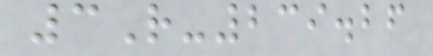3R-239.26
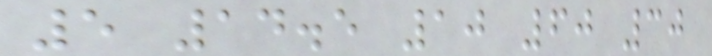5 14.5 10 60 30
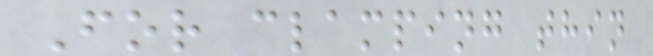For clamping thin
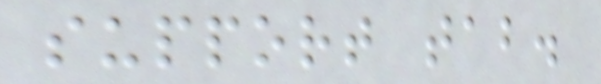support tab.
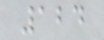124
